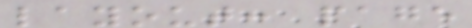layout: page
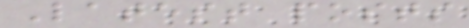Latest posts
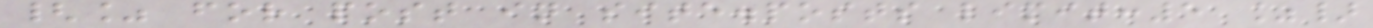{% for post in site.posts limit:5 %}
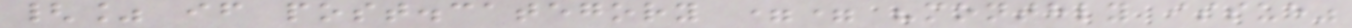{% if post.category == "monthly issue"
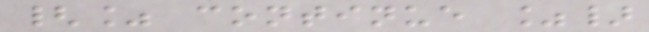{% continue %}
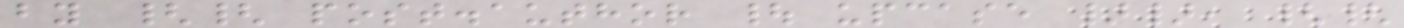by {{ post.author | upcase }}, {{
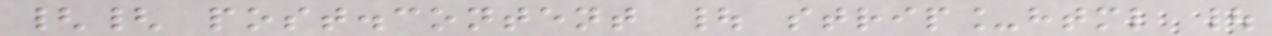{{ post.content | strip_html |
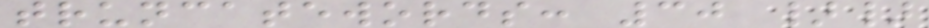truncatewords: 30 }}
